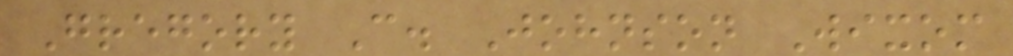Gregory C. Johnson Wixom
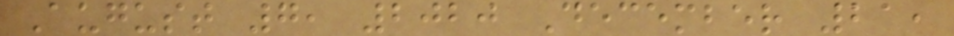August 7, 2020 December 21,
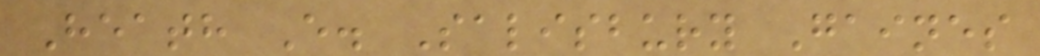Heath E. Salisbury Gaines
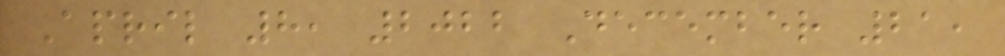April 8, 2022 December 21,
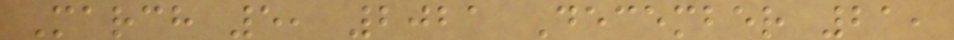March 5, 2021 December 21,
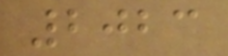2023
